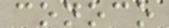conoco
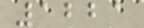1221
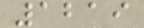1219
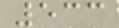533
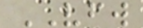VFW
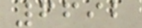6692
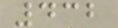432
